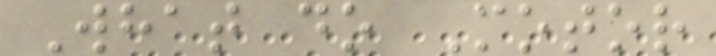What do Motor
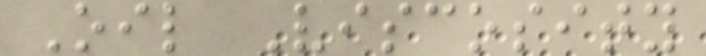Oil Viscosity
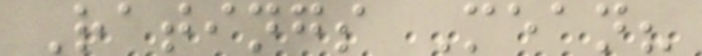Ratings Mean?
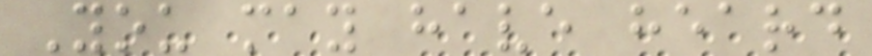You may have heard
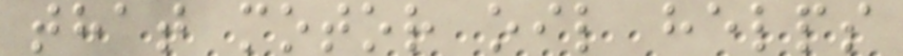that motor oil helps
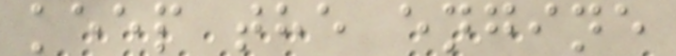keep the engine
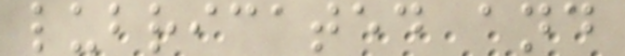lubricated and
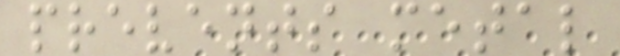prevents metal
